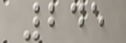245
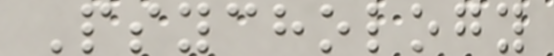Psychology
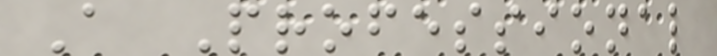A Professional
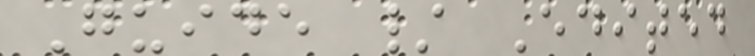Guide / Edited
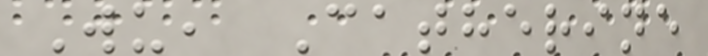Wu, Catherine
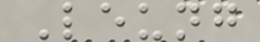Leung
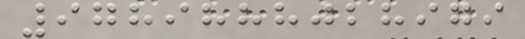9789888028979
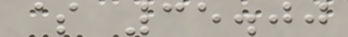$ 35.00
